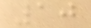10
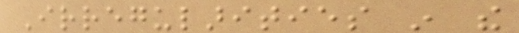Irregularities in the
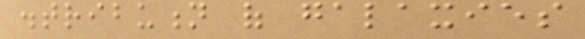distribution of galaxies
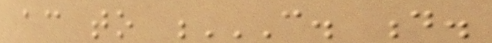according to C. D.
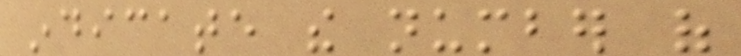indicate the number of
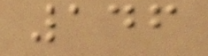146
